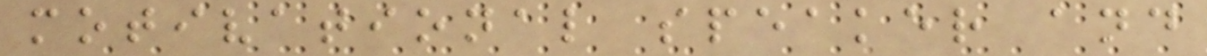motivational speaker and
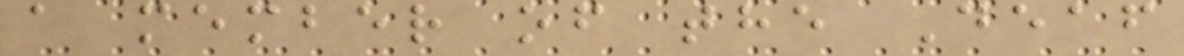a member of the Deaf
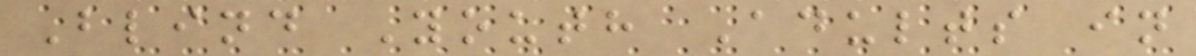Blind Youth Adults in
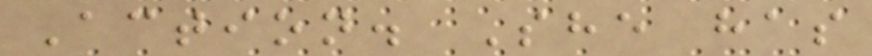Action. She has
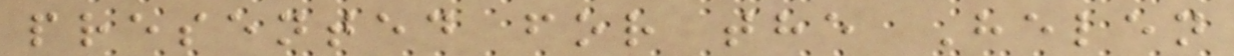presented for the Helen
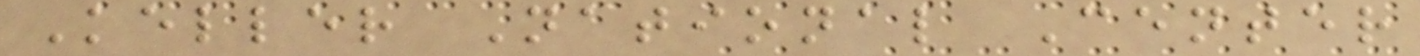Keller National Center
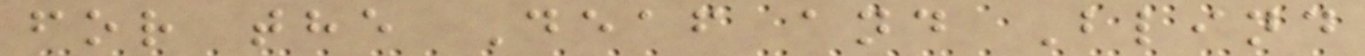for the Deaf and Blind
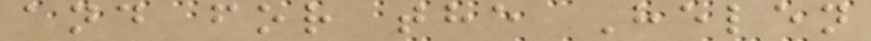and for the Helen
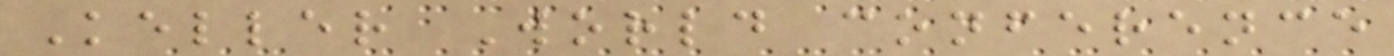Keller World conference
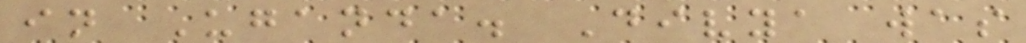in Uganda. Divya was
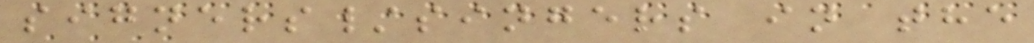signers/singers in the
